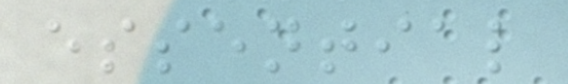essential
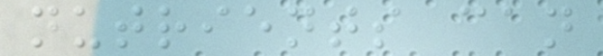nutrients can
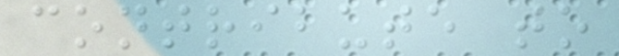contribute to
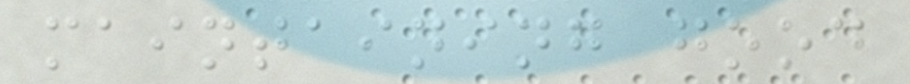maintaining good
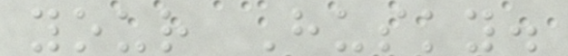your Husky.
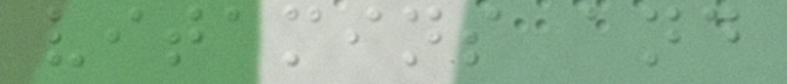vitamins and
